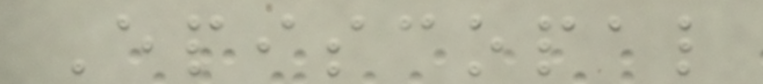Episcopal
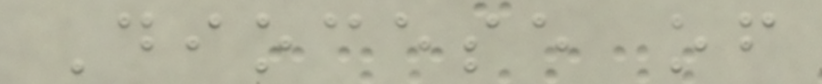Diocese of
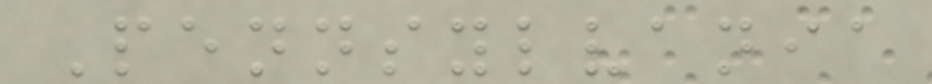Pennsylvania
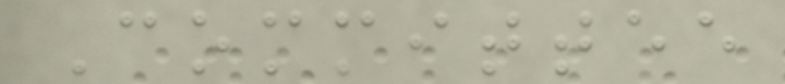Committee
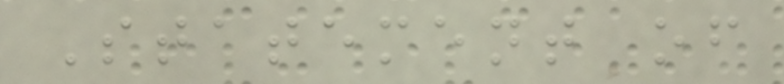Statement of
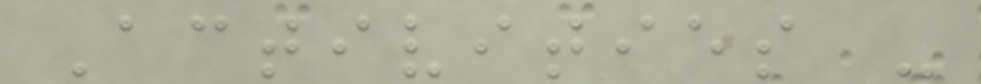Activities -
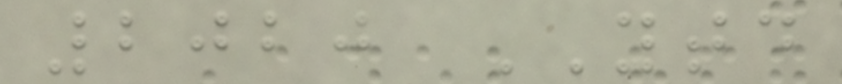2020 YTD
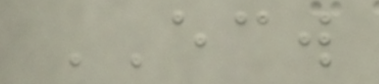ECW
